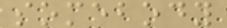somebody
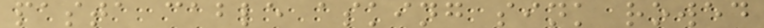pasta cable asking sink rowed
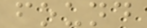found
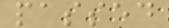passed
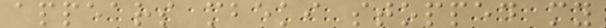appears mbeki stopped my
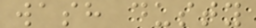wash dusty
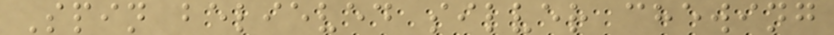Spin believed silver chewing
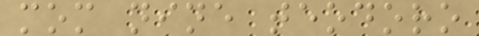mom nine teodoro
